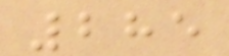285
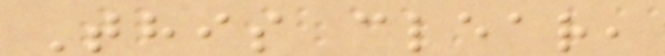This clear,
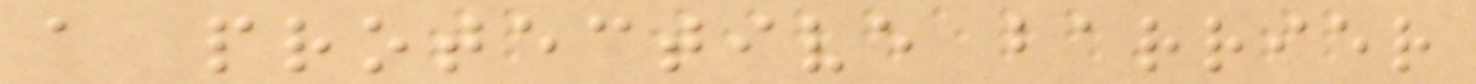a protective barrier
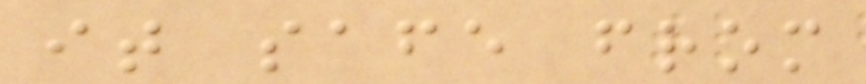it safe from
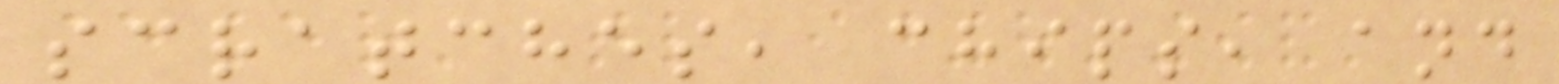scratches, chips, and
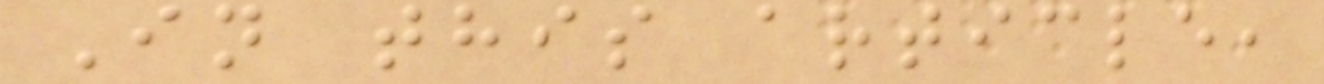In this article,
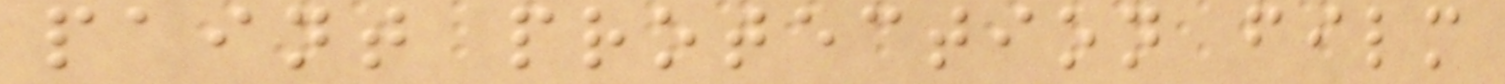paint protection film
